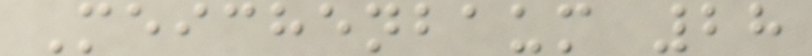Meichenbaum 28
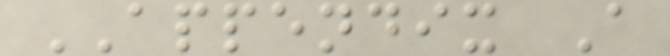APPENDIX A
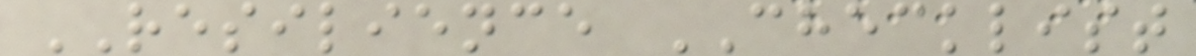RESILIENCE CHECKLIST
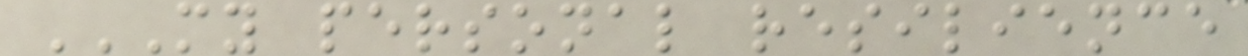MY PERSONAL RESILIENCE
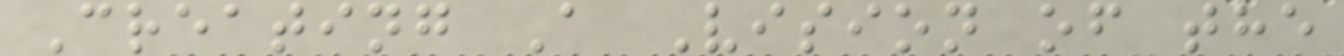Creating A Vision of the
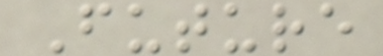Future
